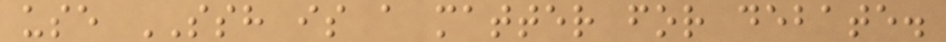use SSH is a matter for debate.
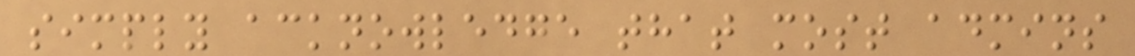simply acknowledge that most admins
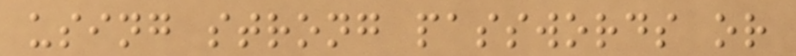using strong passwords or
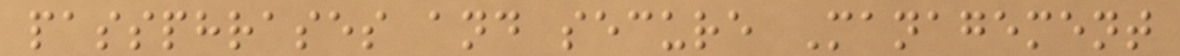passphrases and secure Management
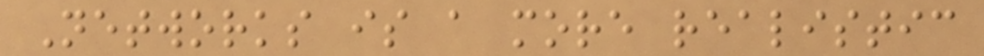Networks is a more realistic
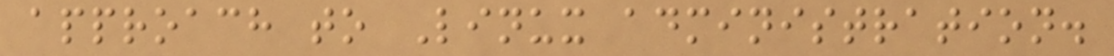approach to Linux administration.
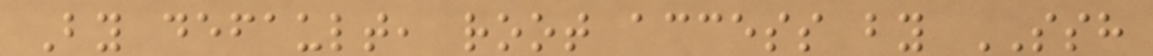By default, root access by SSH
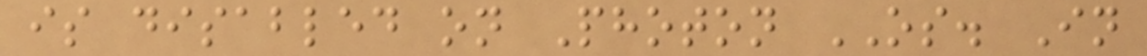is disabled on Photon OS. In
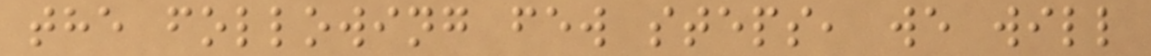the following few steps, we will
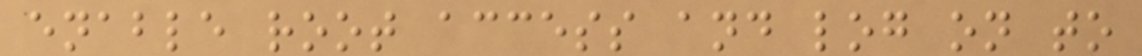enable root access and log on to
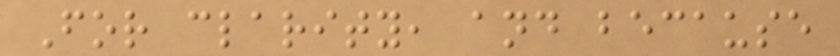For clarity, and because
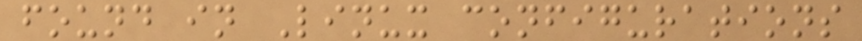found in Linux configurations
